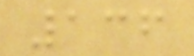136
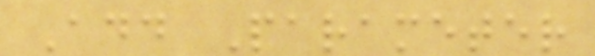Add Parameter
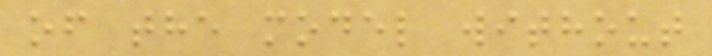of the model without
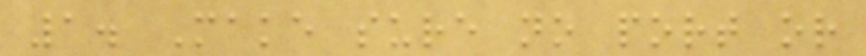1. Make sure no port or
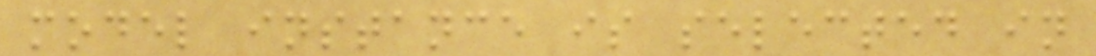model instance is selected in
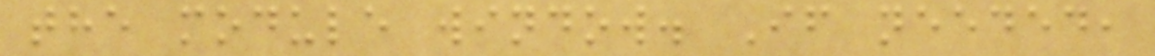the module window. If needed,
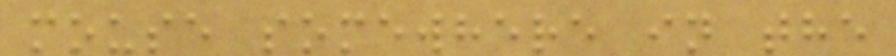mouse somewhere in the
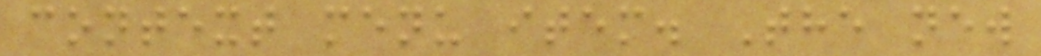context menu item. The new
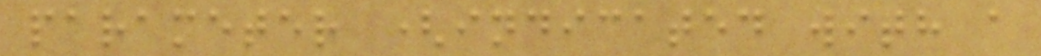parameter (indicated with a
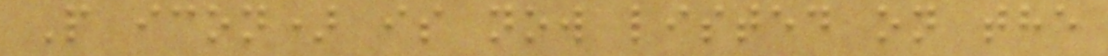P icon) is now listed on the
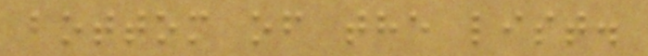bottom of the list.
